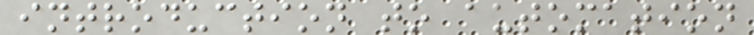introduction to automation
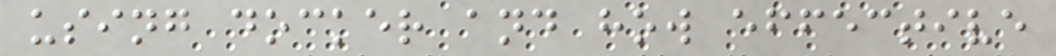using docker and how effective
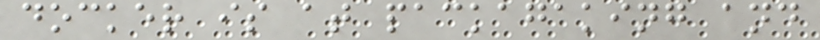docker is at packagaking and
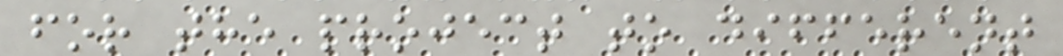for the project to different
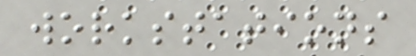workstations
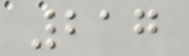217
